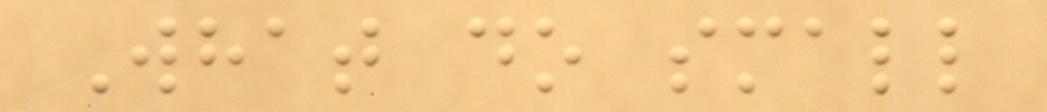What do small
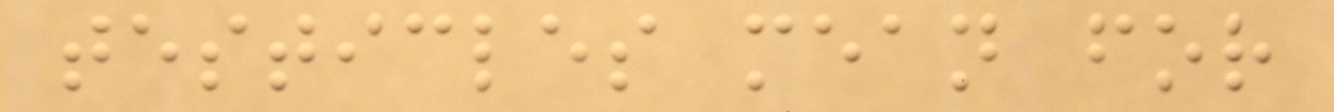testicles mean for
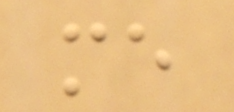me
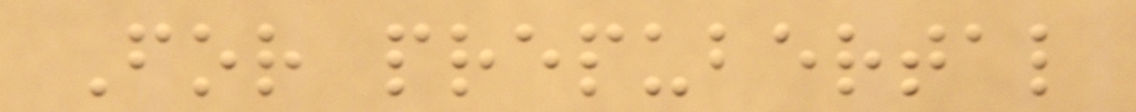For prepubertal
